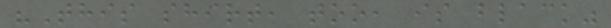"This shirt, too, is black"
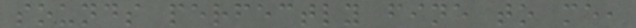sounds perfectly fine to me,
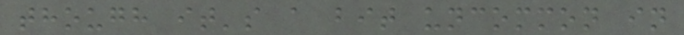though it's a bit uncommon in
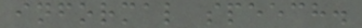informal speech.
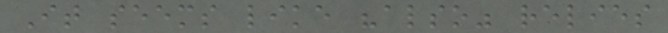It seems like "also" relies
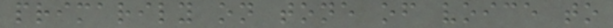primarily on tone of voice to
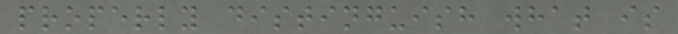properly distinguish what is
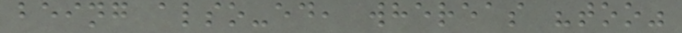being also-ed, whereas "too"
